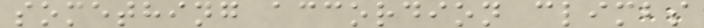something accordion climbs
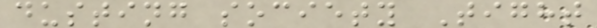dusting society Tight
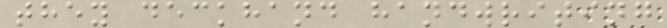they deckhand handwriting
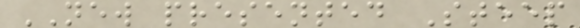NEW presented Steep
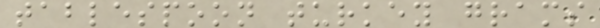tablespoon turkey grams
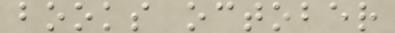books october
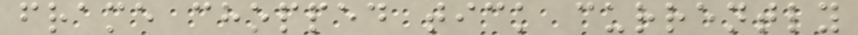frame chopped tick currently
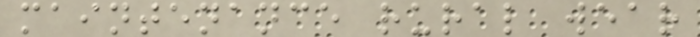maintenance rural wear
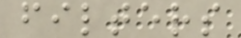filters
